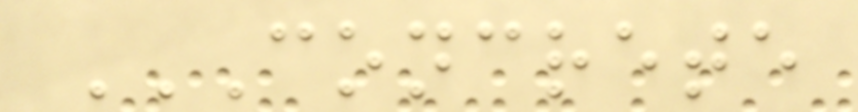CONCRETE
